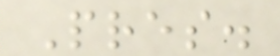Pres.
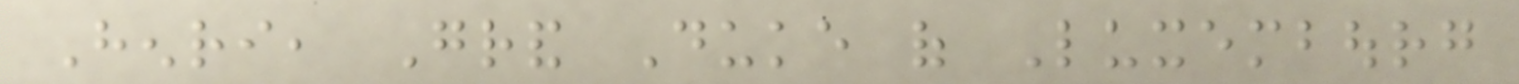Henri, Grand Duke of Luxembourg
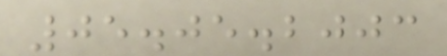05.05.2003
